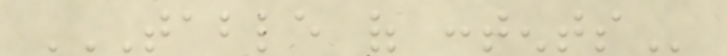TABLE OF CONTENTS
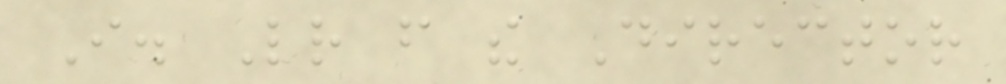I. Letter from the Director
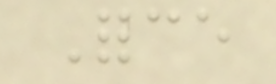Force
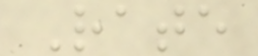Rate
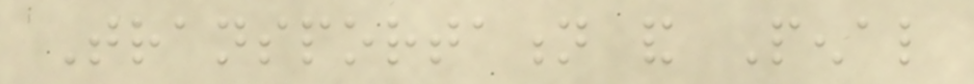Transportation and Penal
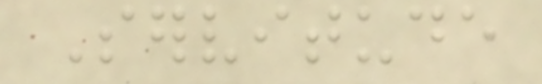Servitude
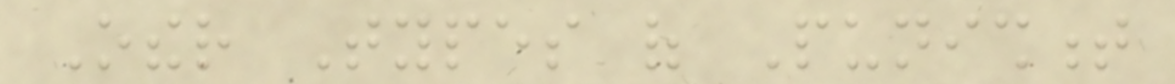Other Types of Punishment
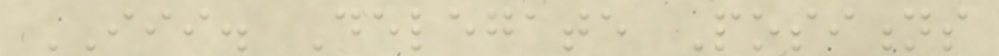III. Delegate Positions
